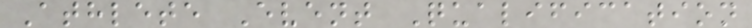Athlete Event Qualification
